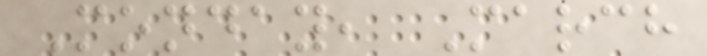Monday, March
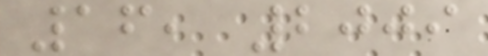16, 2009
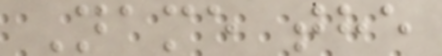Name the
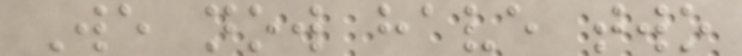We now have two
